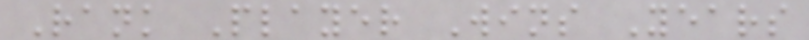Rank Player Wins Years
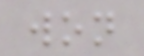won
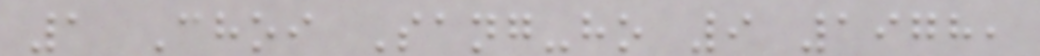1 Choi Sang-ho 9 1978,
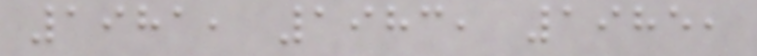1981, 1983, 1985,
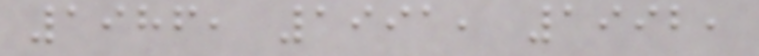1986, 1991, 1992,
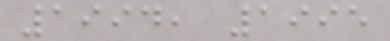1994, 1995
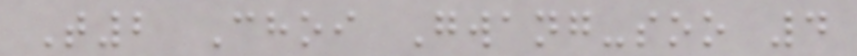T2 Choi Gwang-soo 4
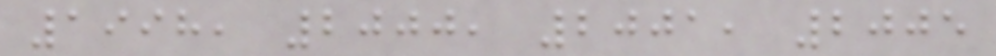1998, 2000, 2001, 2005
